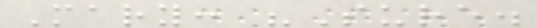Mary: "Sure.
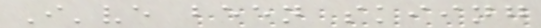I've been skiing
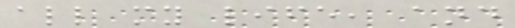all my life, and
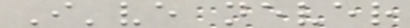I've never
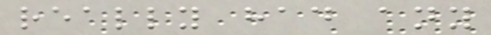really had any
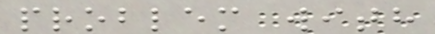problem with
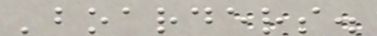'boarders.
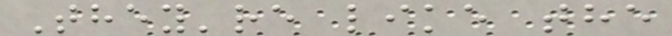They're like the
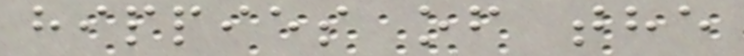hippies of the
